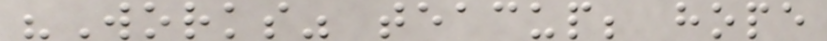"Works" teacup; hope
